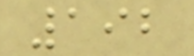192
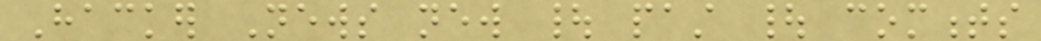Hacker News new | past | comments
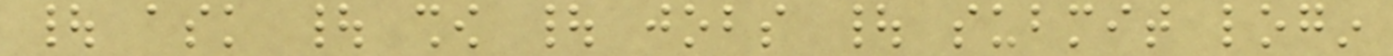| ask | show | jobs | submit login
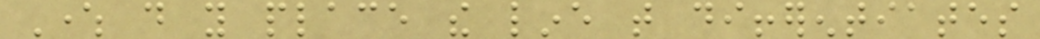Where do you place the line that differentiates
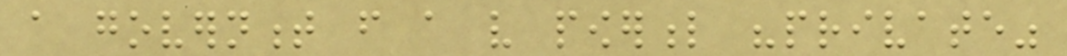a government from a very powerful "private"
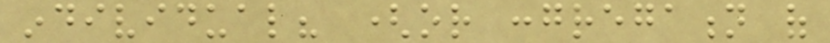individual? (or congregation of
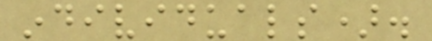individuals).
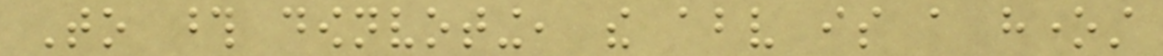To those downvoting, the above is a honest
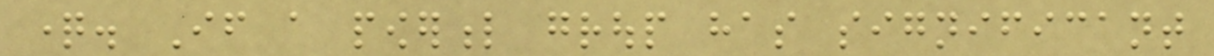question. If a powerful group has significant
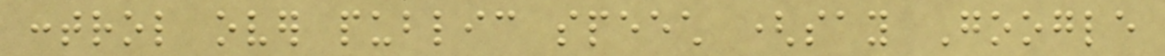control over public speech (say Google
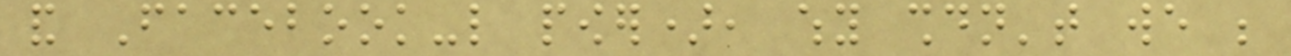and Facebook-like power), why shouldn't we be
